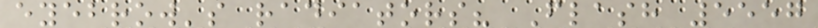eyebrow's radiators? Flash 5557
